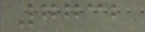7732
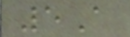5A
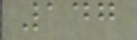147
